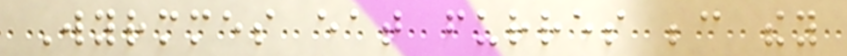Wyrmmes eat furres because they
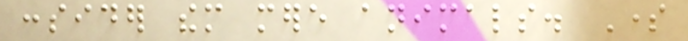consider them mere animals. Some
